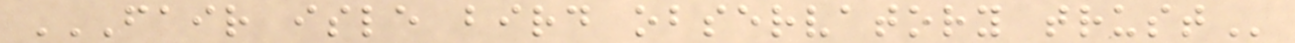FAIR ISLE BIRD OBSERVATORY TRUST
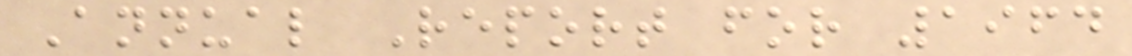Annual Report for 1964
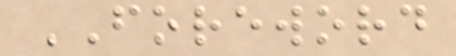FOREWORD
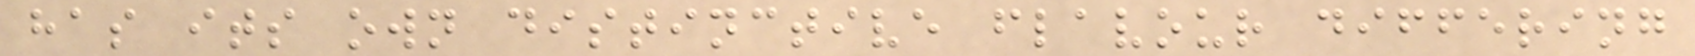has its own distinctive flavour differing
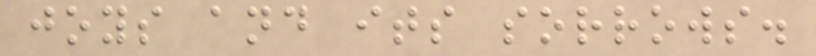joys and its sorrows.
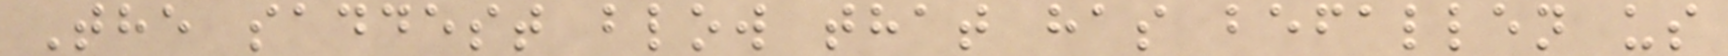The saddest blow that has befallen us
